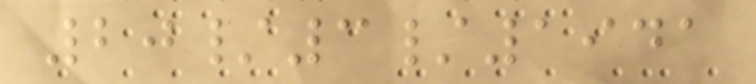20/3/1941
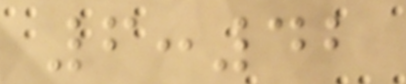6:42
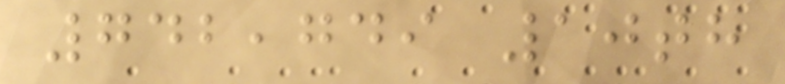742,749 10th
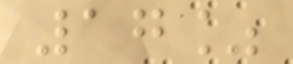17%
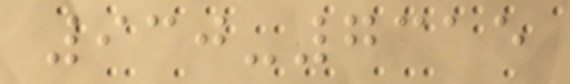930-7315
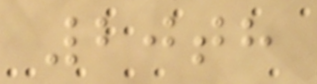20th
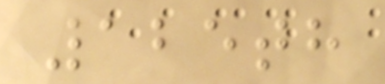125th
